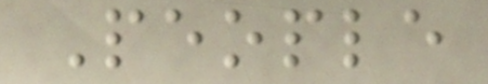People
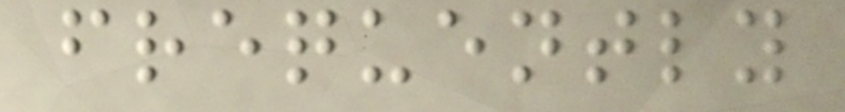frequently
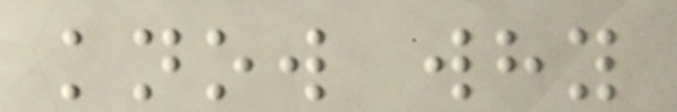know why
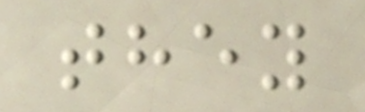they
